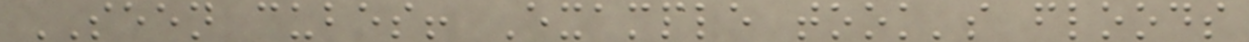SEEN cubes! Example took's floods
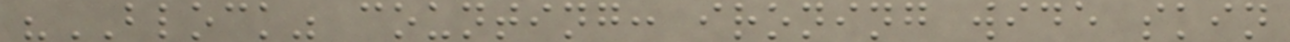"BLOCK" counting: ironing wide skin
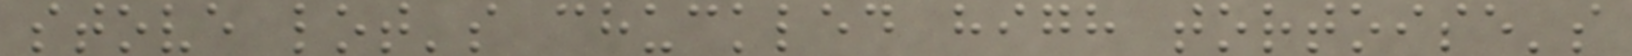stove lot's chuckled high tortoise's
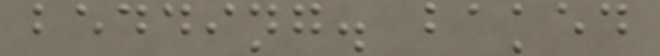bedding. baked
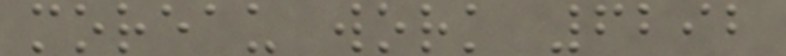moreau work 6292
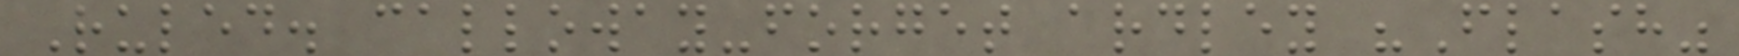Ruled. calloway-forget ardley "Flash"
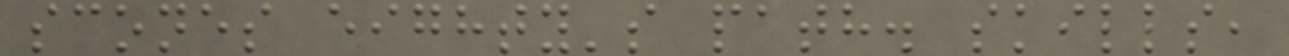scones eighty's path. skills,
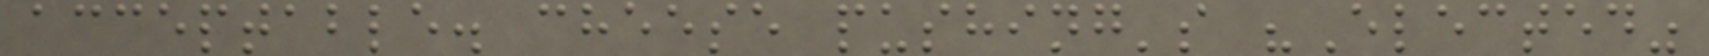acceptable. cheese pushing's "Elected"
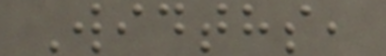Widths,
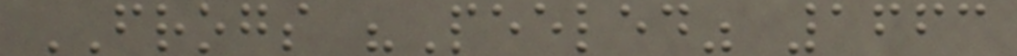FROGS "Peeled" 1663
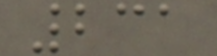231
